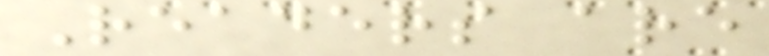Readers are
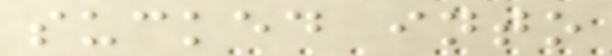sucked into
